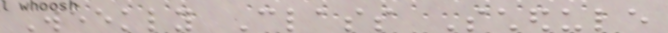Weekly Class Schedule
